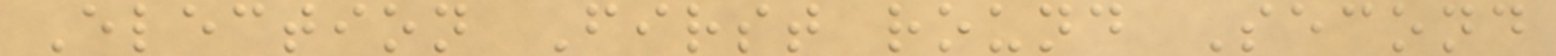Election First round Second
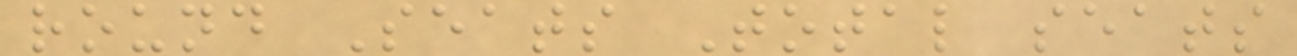round Seats Total seats
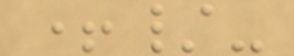+/-
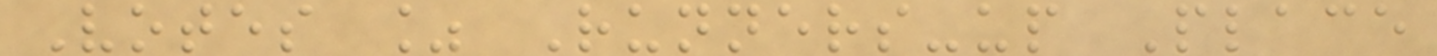Votes % Runners-up Place
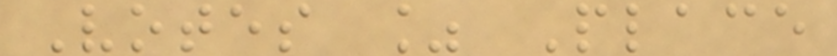Votes % Place
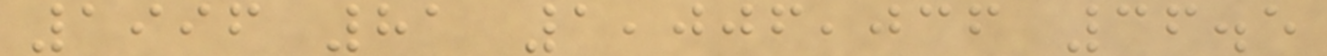1996 81 1,006,036 36.5
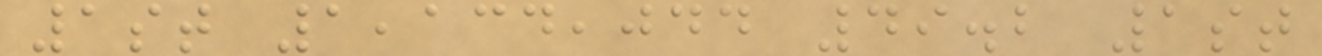1st 1,134,044 49.2 1st
